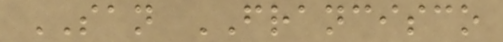SAN FRANCISCO
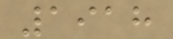1918
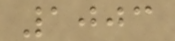1003
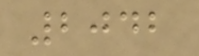2042
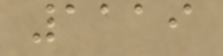1119
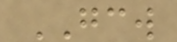GCW
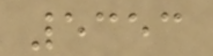5353
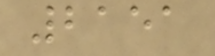2151
